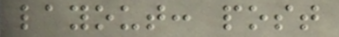layout: post
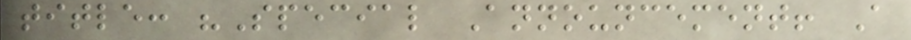title: "Special Announcement! A
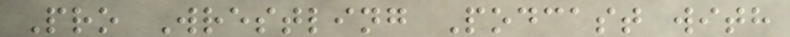Pro Wrestling Podcast with
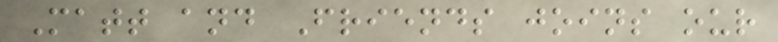Matt and Friends joins our
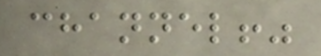channel!"
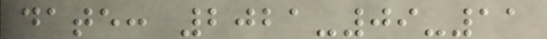date: 2021-09-11
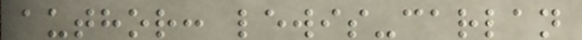author: lewis-carlan
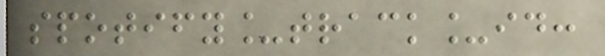spotify_track_id:
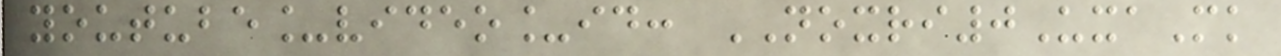youtube_video_id: NOXRI0UxaMk
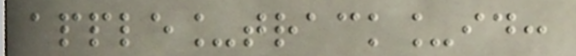apple_track_id:
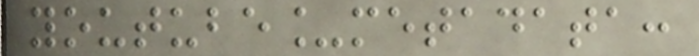youtube_metadata:
